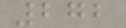272
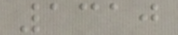1310
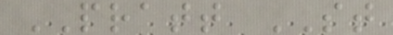PRATT ST
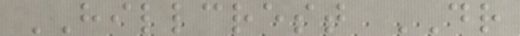HILLCREST DR
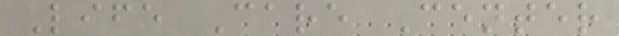Life Care Center
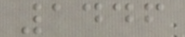1446
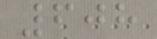608
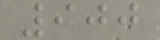900
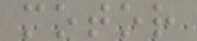motor
